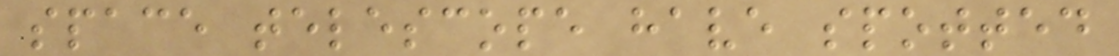space telescope have spotted
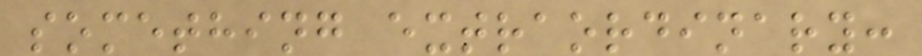something extraordinary:
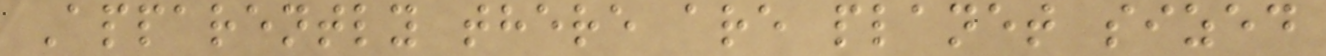Apparently there are planet sized
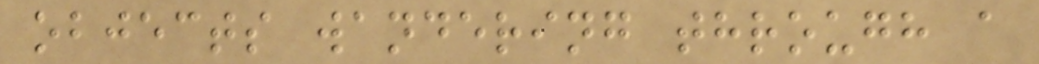objects wandering through a
